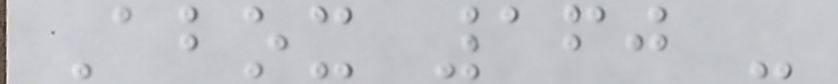Abox 160 -
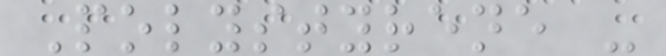Polystyrene -
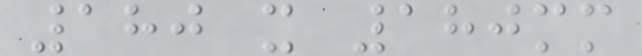180 x 180mm
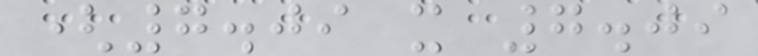(7.09 x 7.09
